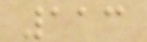113
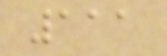111
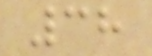38
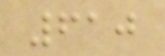610
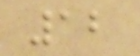12
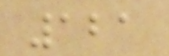121
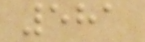581
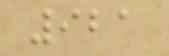921
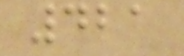421
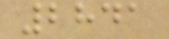2841
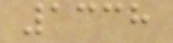1338
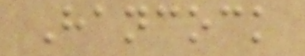Hancock
